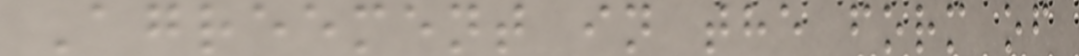Agreement in the form of
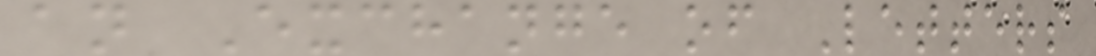an Exchange of Letters
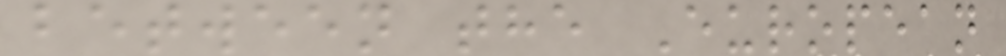between the European
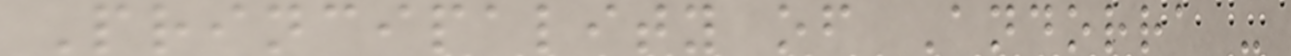Principality of Andorra -
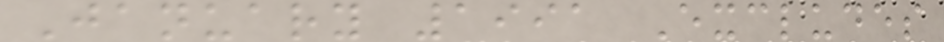January 1991 Excludes
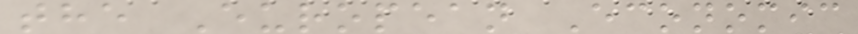the European Economic
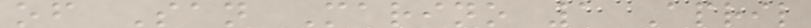of San Marino 1 April
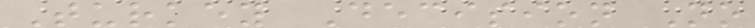Turkey Decision No
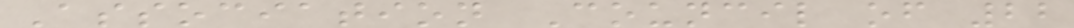Association Council of 22
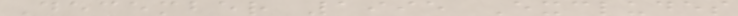December 1995 Excludes
